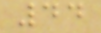44
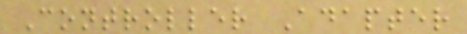Controller Adapter
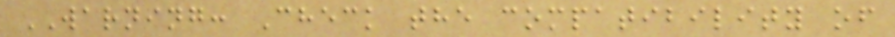WARNING: Check the compatibility of
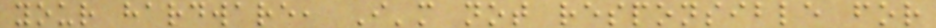your hardware, I'm not responsible for
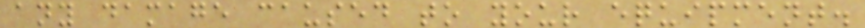any damage caused to your equipment.
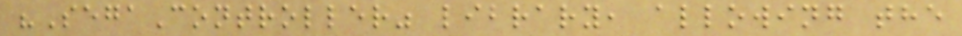"SegaController" library, allowing the
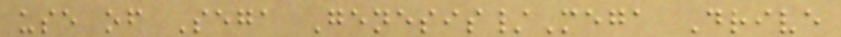use of Sega Genesis/Mega Drive
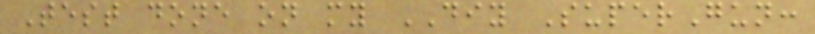Test done on my DIY SuperGun:
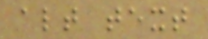alt text
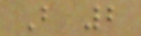B 2
